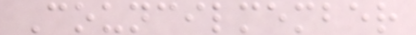Councilmember
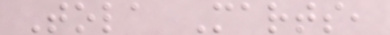Tola Marts,
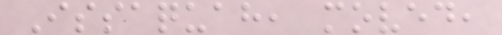Issaquah, moved,
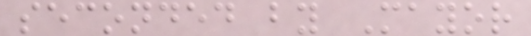seconded by Mayor
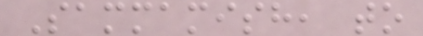Sammamish, to
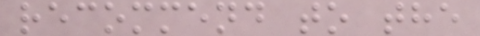recommend to the
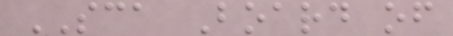SCA Board of
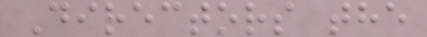Directors the
